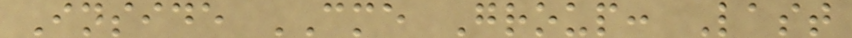Inside CME Group: Last
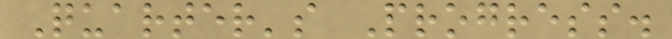Quarter's Progress.
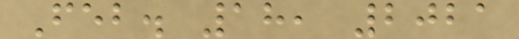Feb. 18, 2021
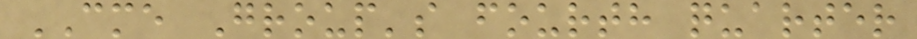CME Group's fourth quarter
